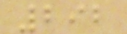292
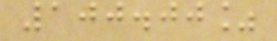100.00%
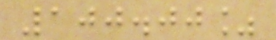100.00%
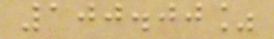100.00%
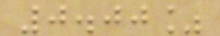0.00%
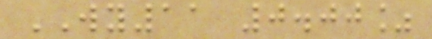WY11 0.00%
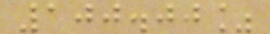100.00%
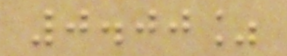0.00%
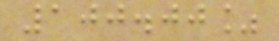100.00%
